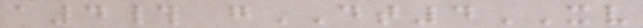a4# gDT4XV
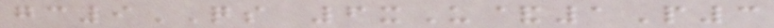gc9QS 6xU&1P3
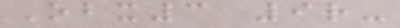Obx3 9r-
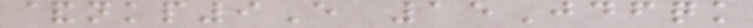&nkp9E 15Jdfqk
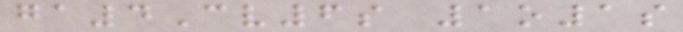ga4Cv6s 1o1s
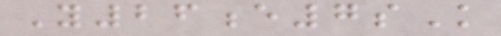Y26e7sK
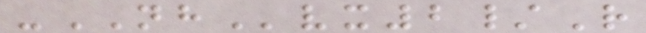-NHvx2/R
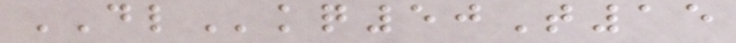DLkq50T15
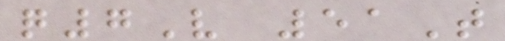q7V 51T
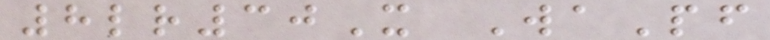8lr30X WaPf
